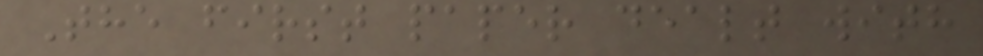The first paper dealt with
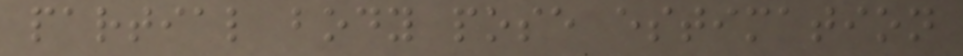partial body pose estimation
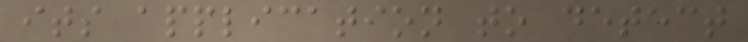its application to detect
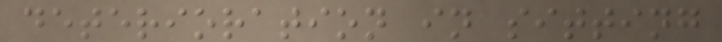deterioration in sitting
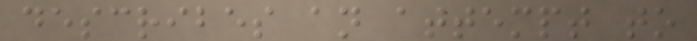describes an attempt to
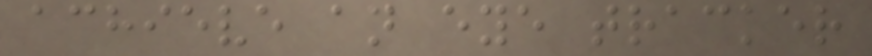achieve an eye tracker
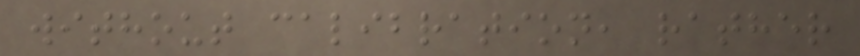without calibration, rather
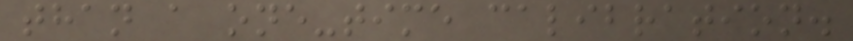than a one-time calibration.
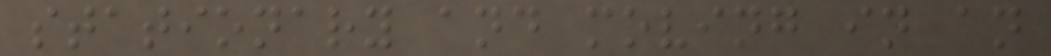stationary and moving in an
